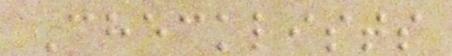Checklists
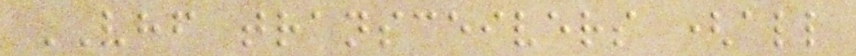VHF transceivers (all
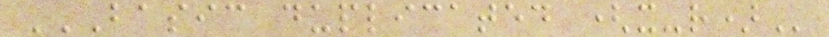BASIC DUPLICATED (X-R)
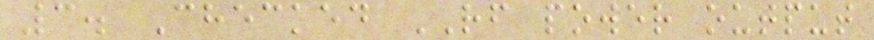3. Checked RF power output
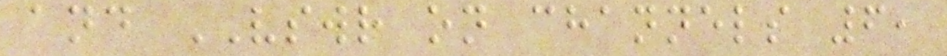and VSWR on channels 6,
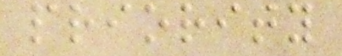priority
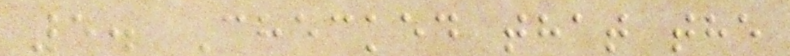5. Checked that the
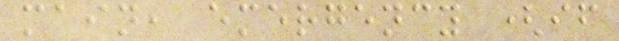main, emergency (if
